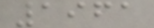1961
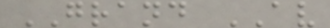GRAND AV
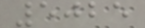5025
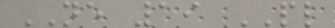NE 19 PL
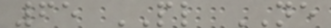65 PL NE
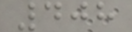408
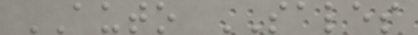AUTO SALES
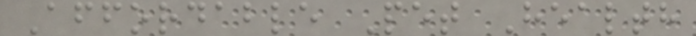Affordable Pet Health
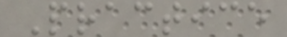Practice
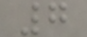7
